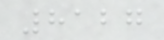8127
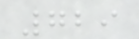729
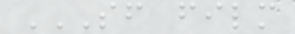SF FILM
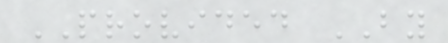PROVIDED BY
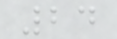24
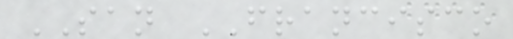SAN FRANCISCO
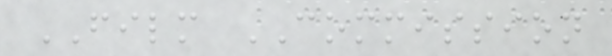FILM COMMISSION
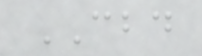CBD
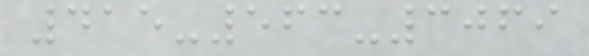415-563-3069
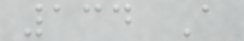134 A
